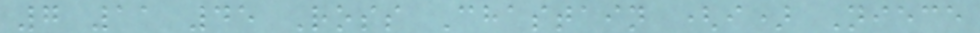7 11 45 Ross Chastain (i) Niece
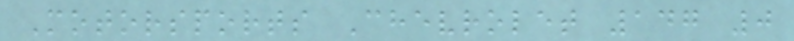Motorsports Chevrolet 147 0
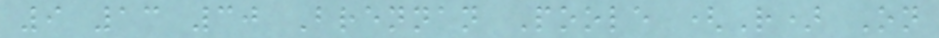9 13 30 Brennan Poole (R) On
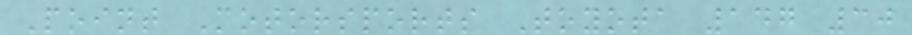Point Motorsports Toyota 147 30
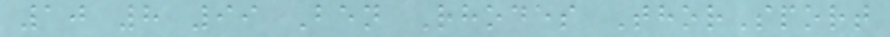10 8 99 Ben Rhodes ThorSport
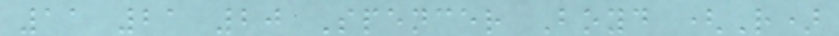11 21 20 Spencer Boyd (R)
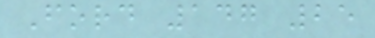Ford 147 25
